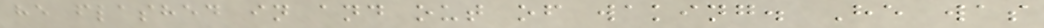he flashed in and out of waking. He was
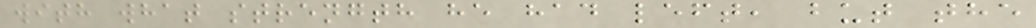with what strength he had left, but the
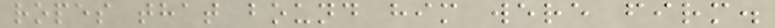ropes that bound him were firm.
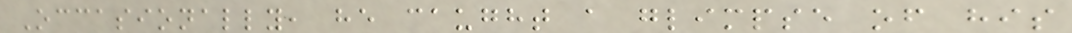Occasionally, he caught a glimpse of his
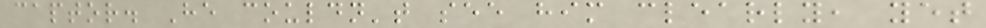captor. He couldn't see him clearly, yet
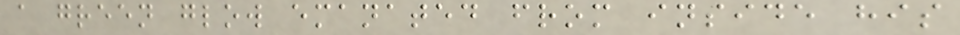a green glow emanated from inside his
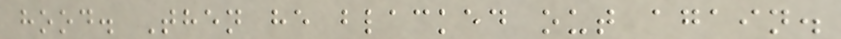hood. Then he blacked out again.
